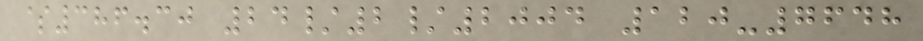$386.30 24/2/2004 120-7648
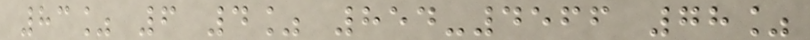83% 6 4% 854-4566 78%
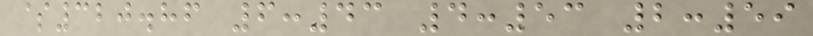$320.86 6:43 4:53 2:59
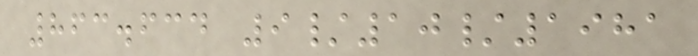863.634 9/10/1981
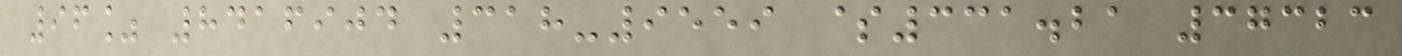96% 8416904 318-9559 $331.21 37323
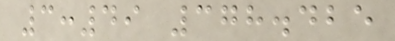3:49 378.425
